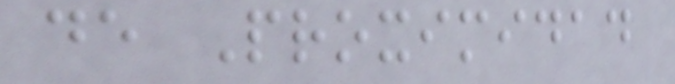de Proximidad
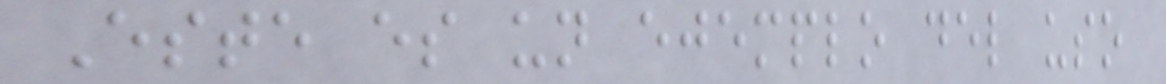Este es un ejemplo del uso
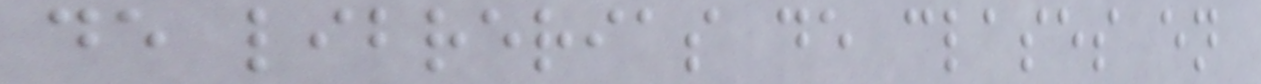de librerias de clases en
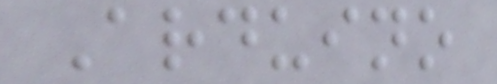Arduino
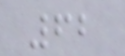62
